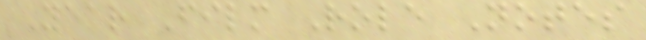Year Film Role Notes
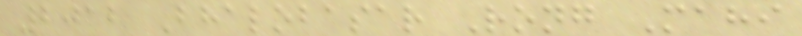2012 Bhalobasar Rong Mahi
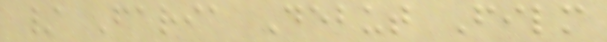/ Faria Debut Film
